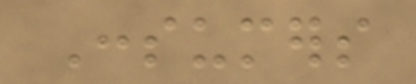Consumers
